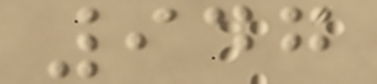947
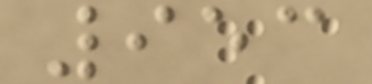953
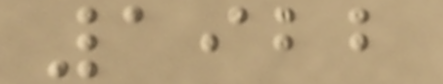1922
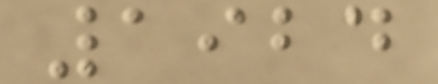1924
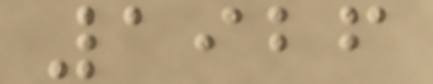1926
